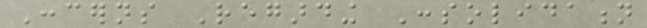Concerns Regarding Consolidation
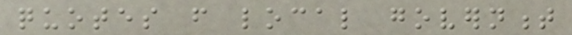quotes from local government
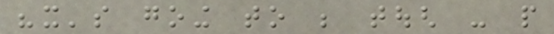"it's going to be tough - people
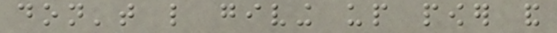don't like giving up power and
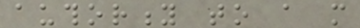authority to a more
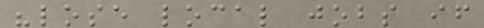"lose local jobs if
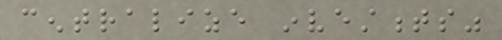centralize investments"
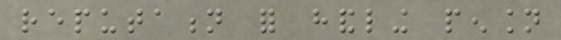reputation for handling pension
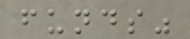funds"
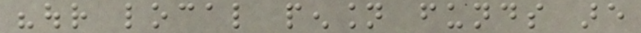"our local pension funds are
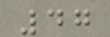47
